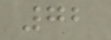72
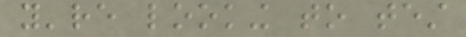you're looking to test
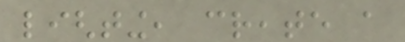lighting, create a
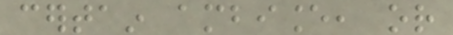certain ambiance, or
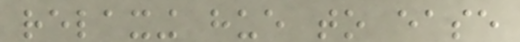relaxing hue to ease
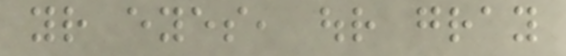your eyes, our gray
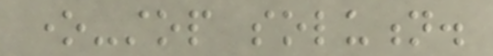one-stop solution.
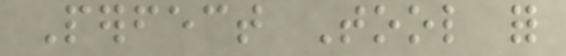Perfect Tool for
